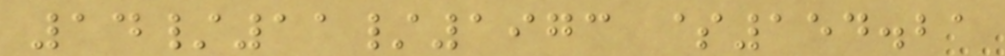14/11/1973 $154.21
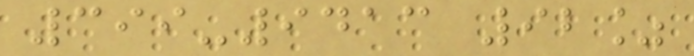399-9413 92%
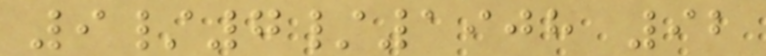9/7/1908 92
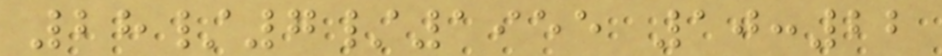28/7/1955 10:22
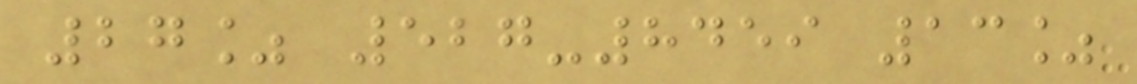27% 527-8459 13%
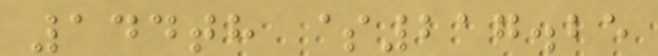144th $217.25
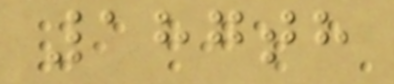187th
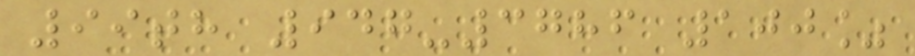99th 947-3786 100%
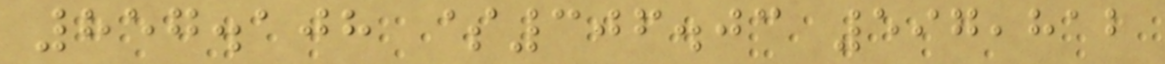857.108 $306.03 597,812
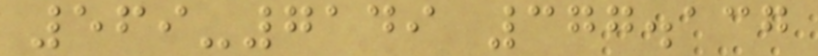569-7149 377.137
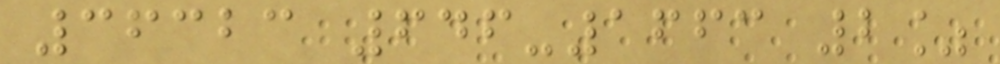36323 646-1663 2%
